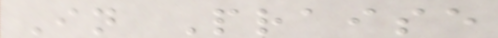In Praise
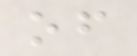of
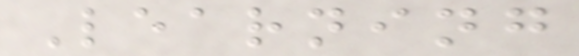Learning
